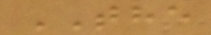THE
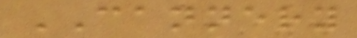CANNERY
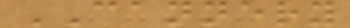CANNERY
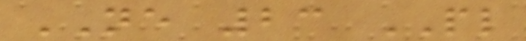NE 23 PL
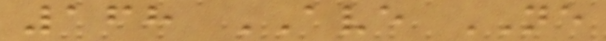168 AVE NE
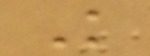K
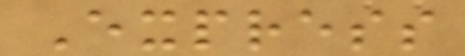Express
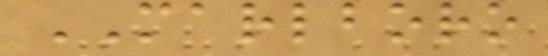MARLBORO
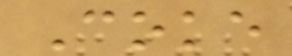Coke
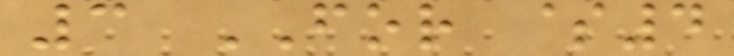3 FOR $4
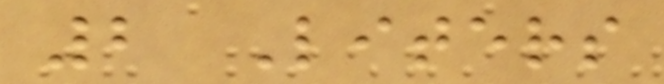2 Liters
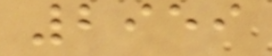2959
